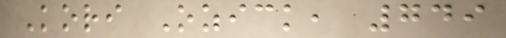Kori Ozick, 749
